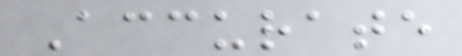Accurate
